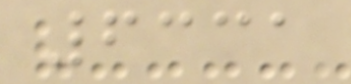6331
